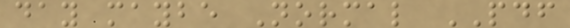day maybe Normal PDF
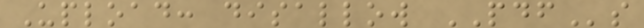Upload: disallow PDFs
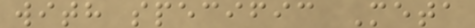with specific Meta
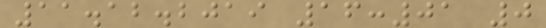11.12.2019 16:01 0
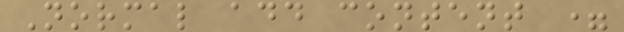Normal add content =
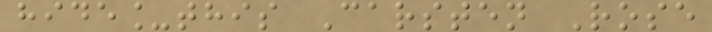hide_this Carsten Rose
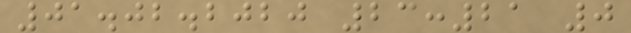01.02.2020 23:21 0
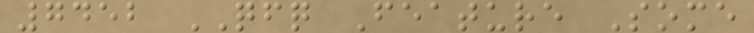7452 QFQ Feature Some
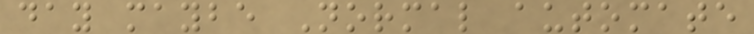day maybe Normal automate
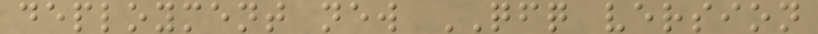deployment new QFQ version
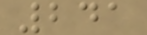241
